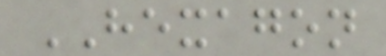HEXAGON
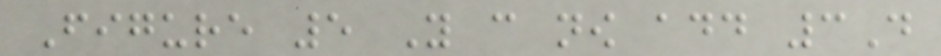Figure 5 You can now add 3D
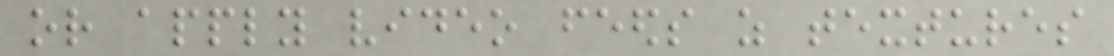or apply video feeds as textures
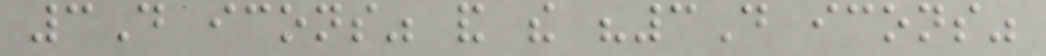3D icons" and the "3D icons"
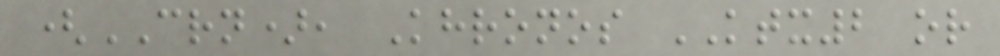(CRN), Khronos KTX2 or
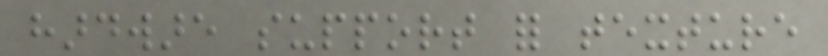hardware support for texture
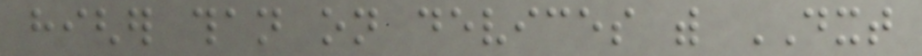higher than on devices with DXT
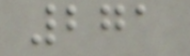271
